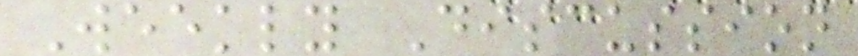Weekly Discussion
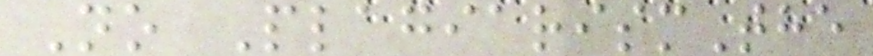No PlagiarismThe
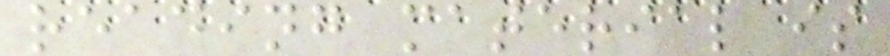reading material is
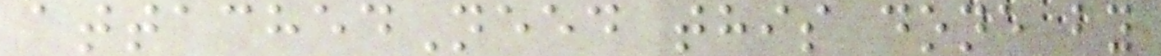attachedNeed this done by
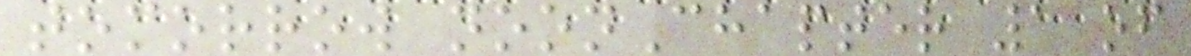tomorrow noonChapter 1 of
